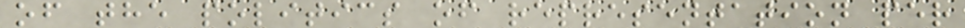of the politics of representation per
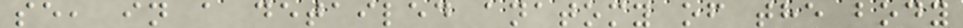se, in a detailed anatomy of the body
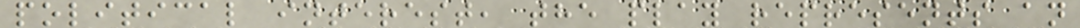political interest, the play represents an
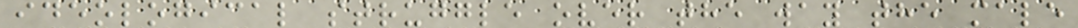ideological struggle over the way the male
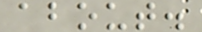about.
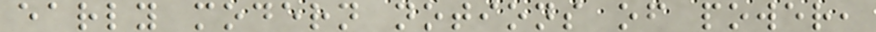early modern notions of power,
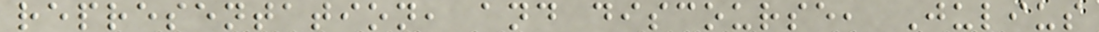representation, and discourse, Julius
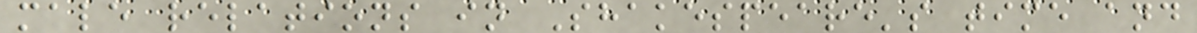male relations in Shakespeare's time and
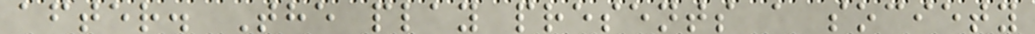after. The play presents a society
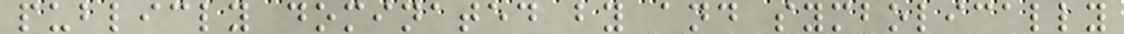publicly dominated by and symbolically
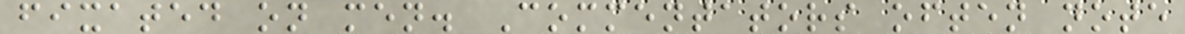fixated on men. Commentators often note
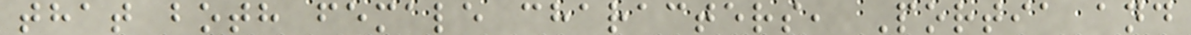that both female characters, Portia and
